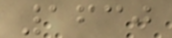1630
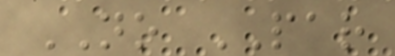NO PAR
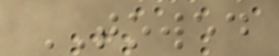TOWED
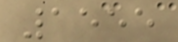1555
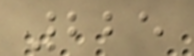225
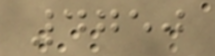4750
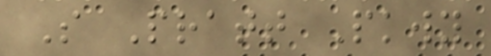S Pratt Pkwy
